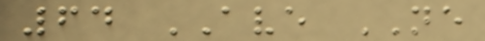64 AVE NE
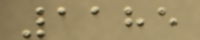1185
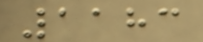1183
